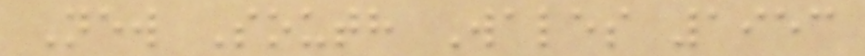New South Wales 1953
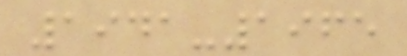1941-1965
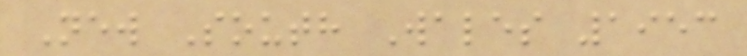New South Wales 1953
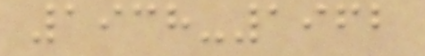1938-1962
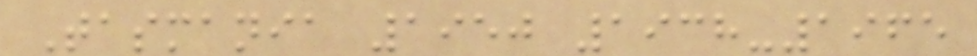Tasmania 1950 1938-1965
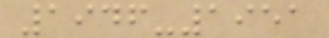1946-1951
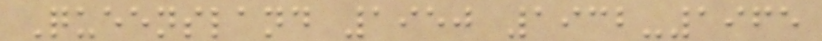Queensland 1950 1932-1965
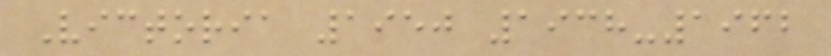Victoria 1950 1938-1962
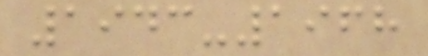1943-1968
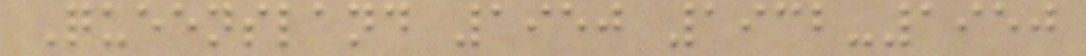Queensland 1950 1932-1950
